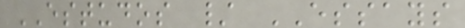ESTUDOS / ESSAYS
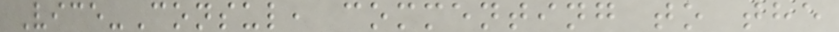Vice-Consul, commenting to the
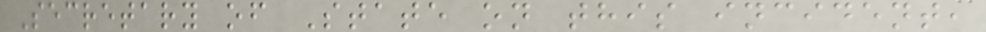Secretary of State on this incident,
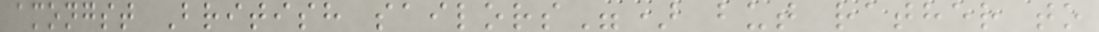amongst British sailors") but rather to
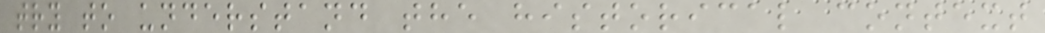try to understand the historical context
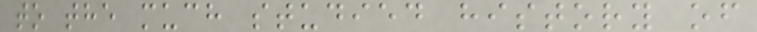to the much studied history of
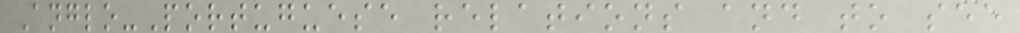Anglo-Portuguese relations and to see
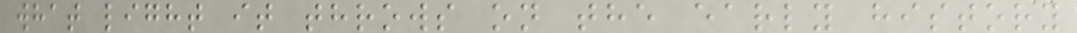what light it throws on the early history
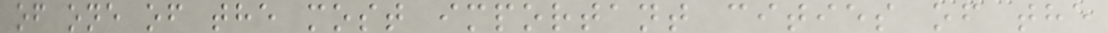of one of the most important cities of the
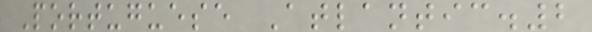Portuguese Atlantic.2
